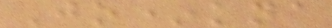Jo*kna
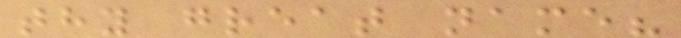thy great name?
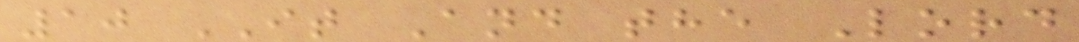10 IT And the Lord
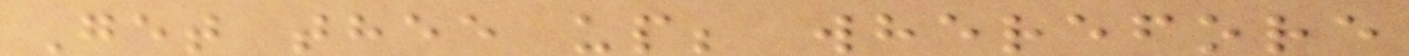Get thee up; wherefore
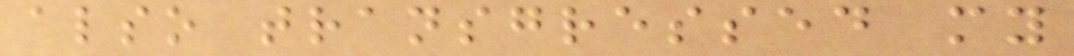also transgressed my
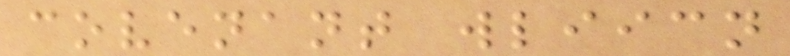covenant wliicn
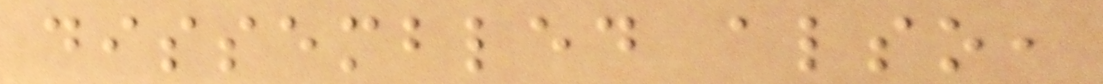dissembled also,
